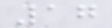17
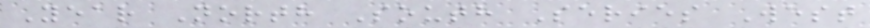Year North South Series West
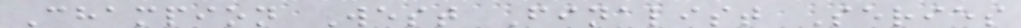Champion West Finalist Series
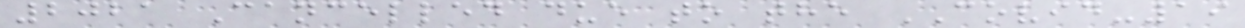2021 Cancelled due to the COVID-19
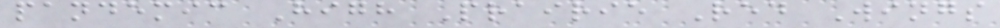pandemic High Prairie Red Wings
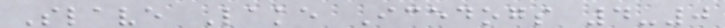Slave Lake Icedogs 4-0
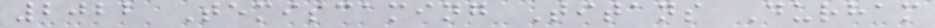2022 Temiscaming Titans Durham
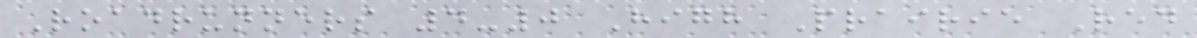Roadrunners 4-0 High Prairie Red
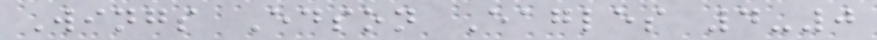Wings Edson Eagles 4-0
